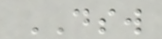DSW
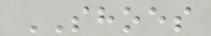SHOES
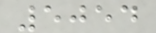5054
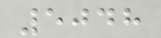5048
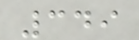349
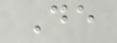De
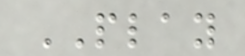PLAY
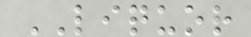LIQUOR
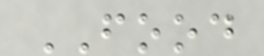FOOD
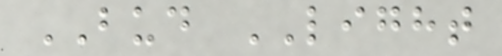BUD LIGHT
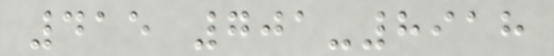415 701-8918
